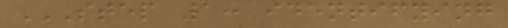STEP 1: IDENTIFYING
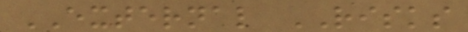EXTERNAL RISKS
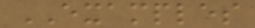EXAMPLES
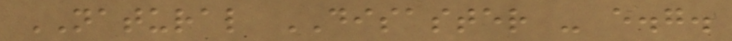NATURAL DISASTER - e.g.
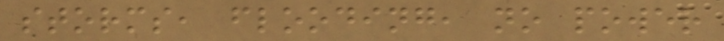storms, flooding, no power
